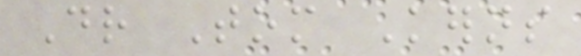Dr Tom Kerns
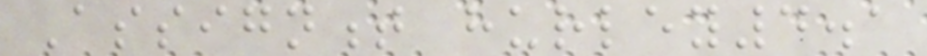Assignment hurley4.1
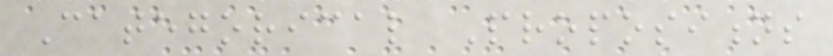Categorical Propositions
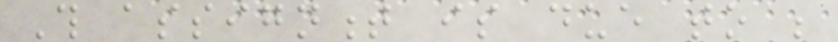This assignment is due to be
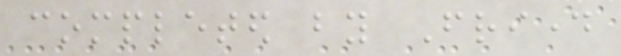completed by Friday
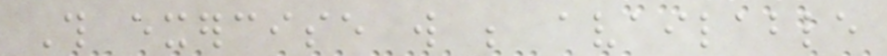This exercise will be available
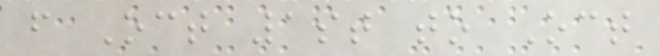from Oct 1st to Oct
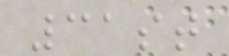31st
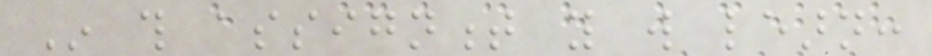In this assignment you will learn:
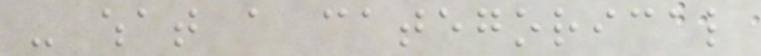- what a categorical
